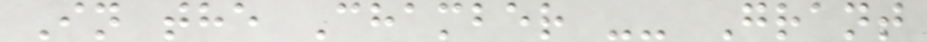In the Chamber -- Grant
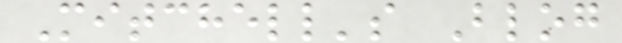Mitchell's Blog
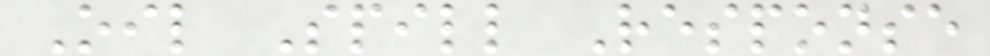Oil Spill Response
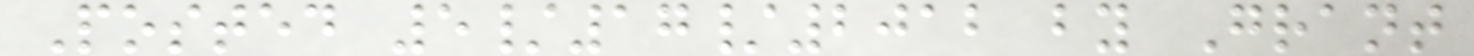Posted 5/17/2012 by Grant
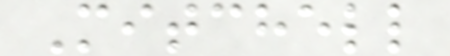Mitchell
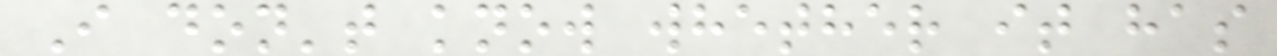I don't know whether it has
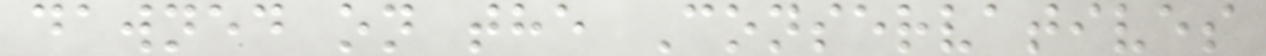dawned on the Conservatives
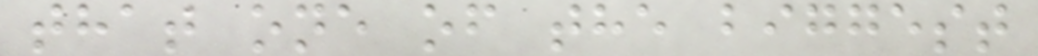that one of the biggest
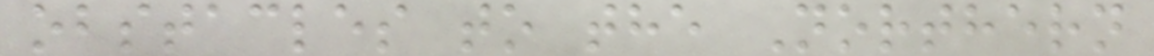obstacles to the Northern
